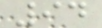94
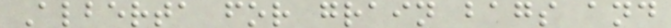Alberta for grain bags and
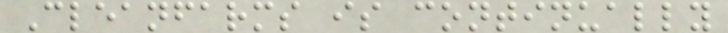Cleanfarms is continually
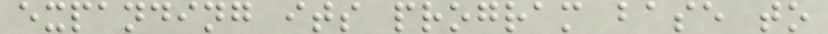expanding its program base to
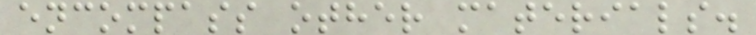encompass other materials.
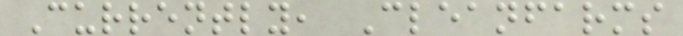Currently, Cleanfarms
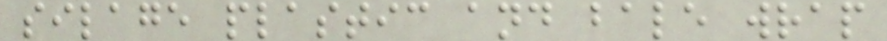silage plastic and bale wrap
